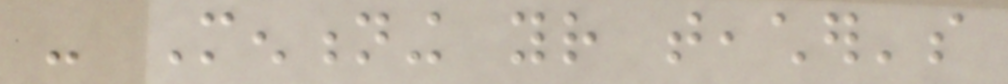- Mentioning your teacher's
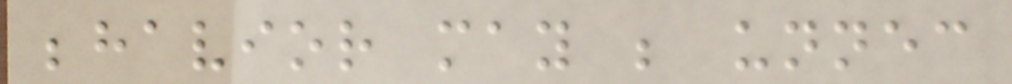behavior may be unnecessary
